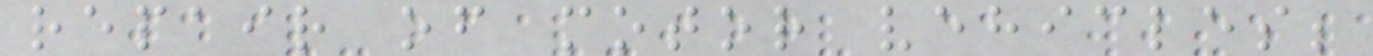repair of motor vehicles;
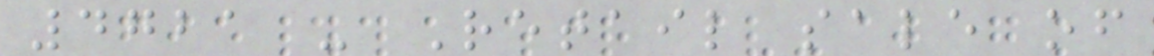4721 - Retail sale of
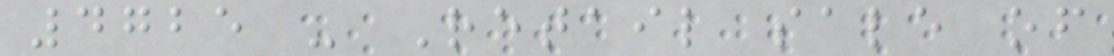4725 - Retail sale of
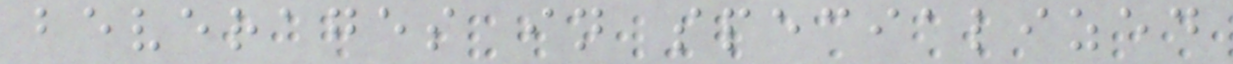beverages in specialized
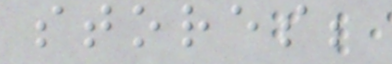stores;
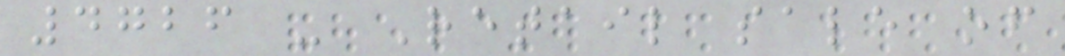4726 - Retail sale of
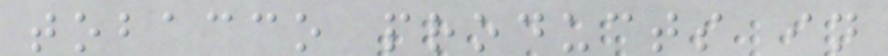tobacco products in
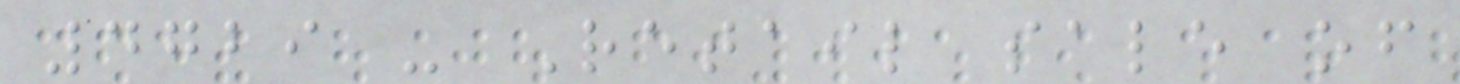4729 - Retail sale of
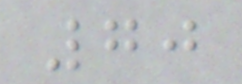70
